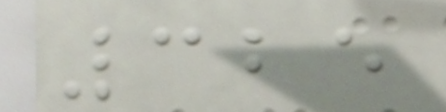325
